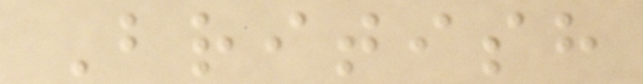British
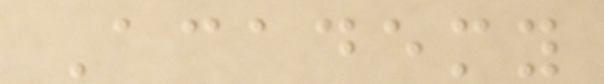Academy
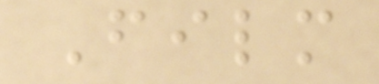Film
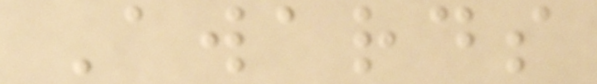Awards
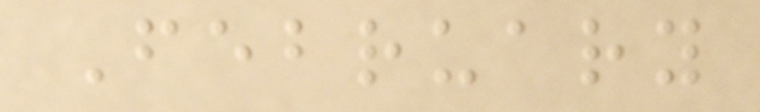February
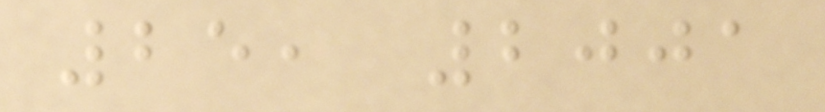25, 2001
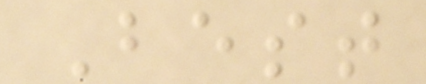Best
